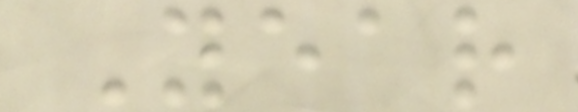Year
